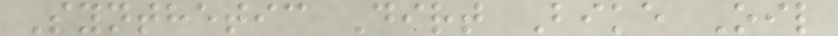Synthetic Dirt Bike Oil
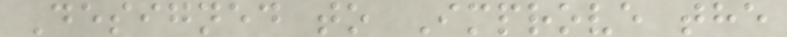Designed to Improve the
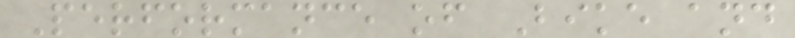Performance of Bike and
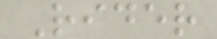Rider
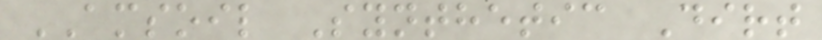AMSOIL Synthetic Dirt
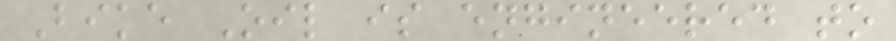Bike Oil is engineered to
